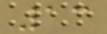13
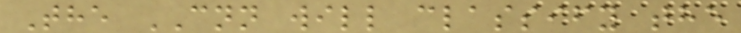The CNN will classify the
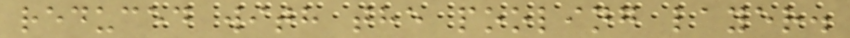reduced with the pooling layer.
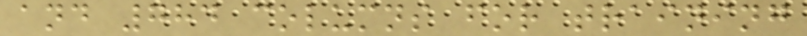and 784 columns for training
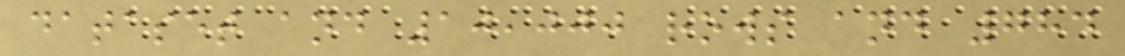dataset and 10,000 rows and 784
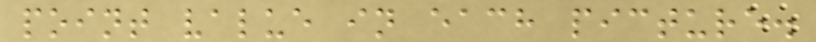point value in each picture.
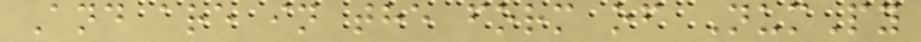And are in the form of NumPy
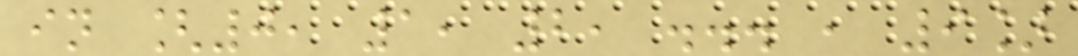in [0, 1, 2, ... , 9]
